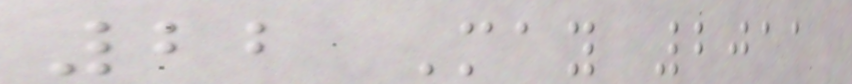22 May 2011
